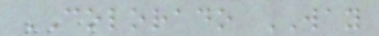COLORADO WAY
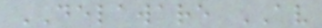DELAWARE AV
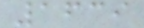1639
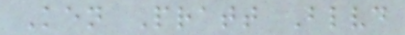Ken Pratt Blvd
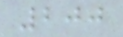200
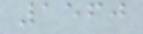1560
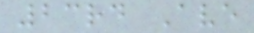23rd Ave
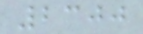2300
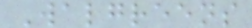Walgreens
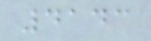4143
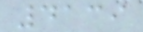4139
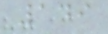149
